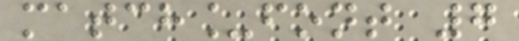match_font 7
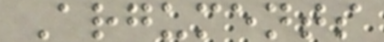Arguments
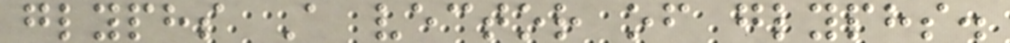glyphs A vector of glyphs.
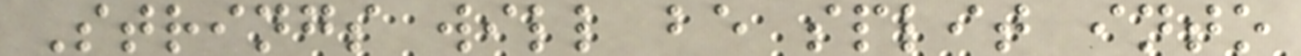Strings will be split into
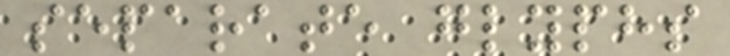separate glyphs
